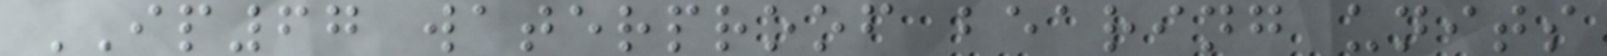IP67 waterproof bearing units
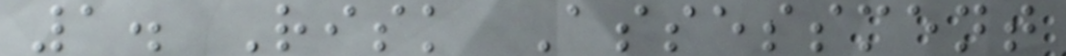1. Risk Assessment
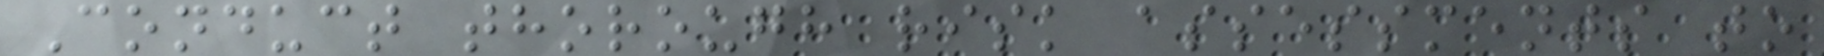Conduct thorough risk assessments to
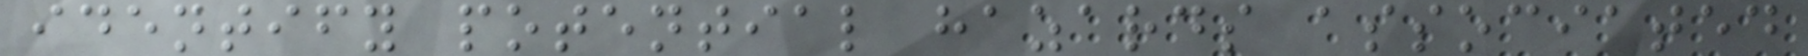identify potential hazards associated
